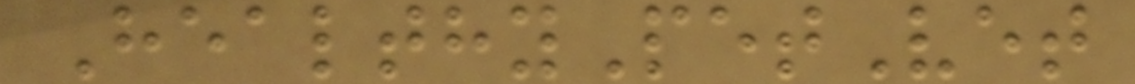HealthyPetVet
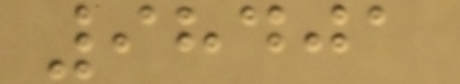98401
